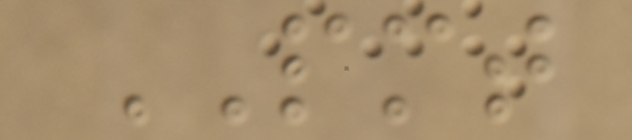PMT
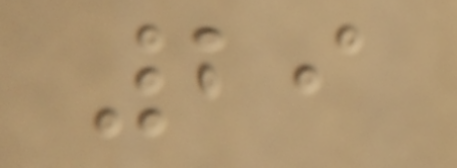29
